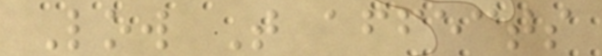Low T affects
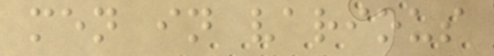men in various
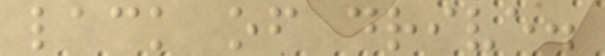lack of drive.
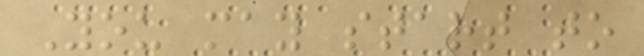You may start to
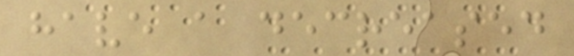have a decreased
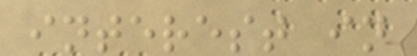interest in
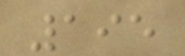195
